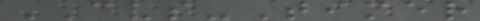CVS-Timer
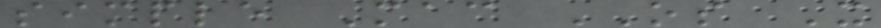simple Mac OS X
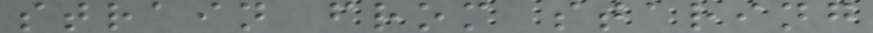strain from staring
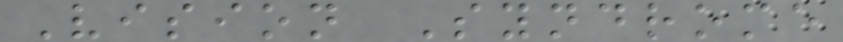Vision Syndrome
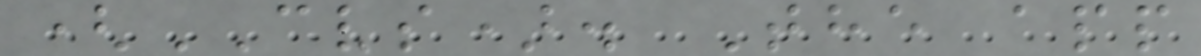(CVS). The app
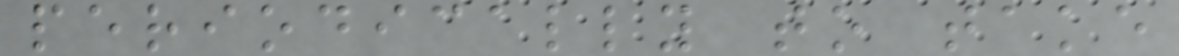periodically to take
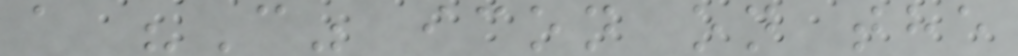a "C" icon on the
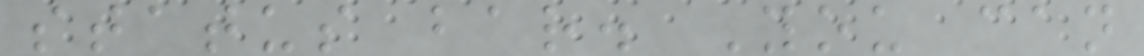status bar. You can
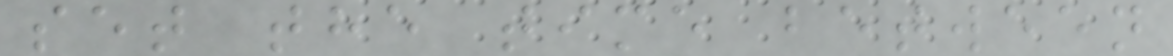set the time between
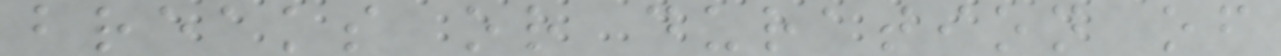breaks or duration of
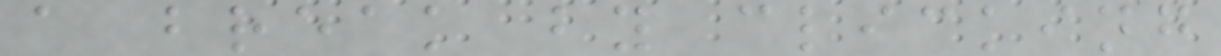a break by clicking
